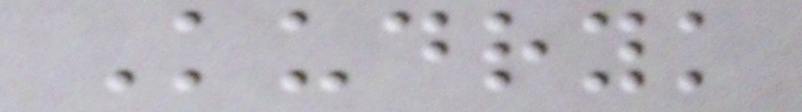Kudryk
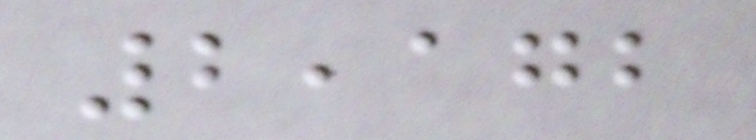2,172
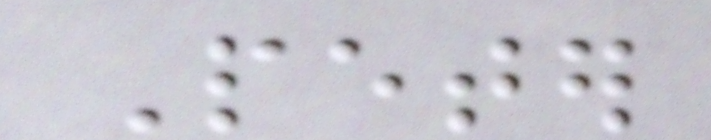Peter
